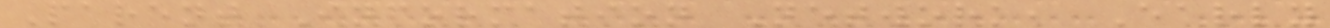Parent Information Network, Early
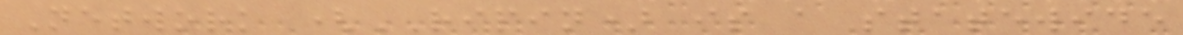Network (RIPIN) is a statewide
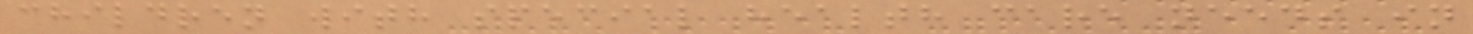children with special health care needs in
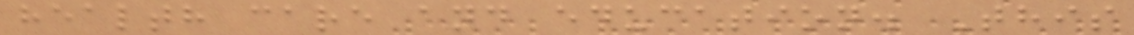health care and education. This
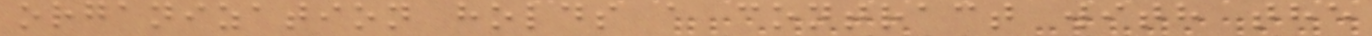organization holds a contract with the
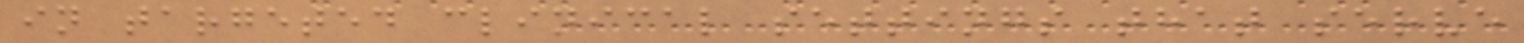in targeted clinical settings that serve
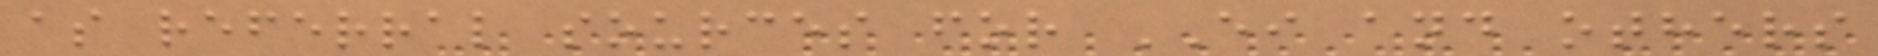as referral sources for EI and others
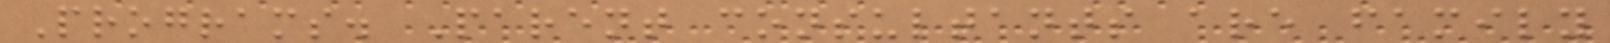Programs. Parent consultants are family
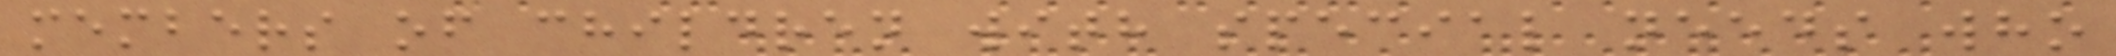members of children with special needs who
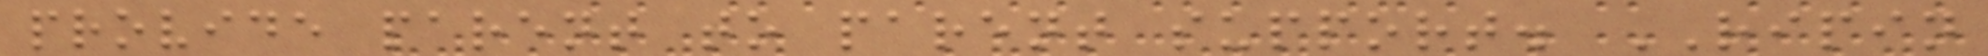provide parent to parent support. RIPIN
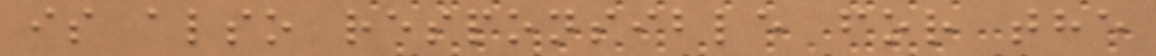is also responsible for the
